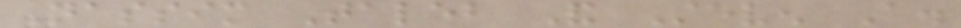Nassim Taleb And Steven A.
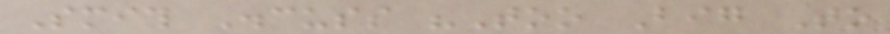Smith Discuss "Too Big To
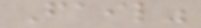Fail"
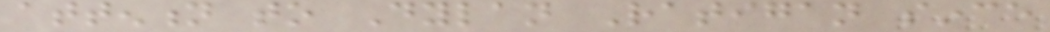attention to Dylan Ratigan since
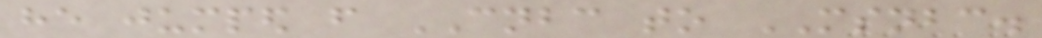he jumped from CNBC to MSNBC.
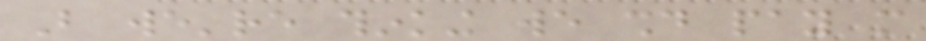But we're thinking we should pay more
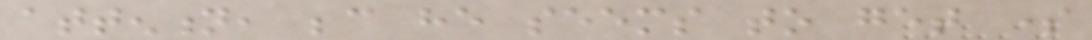attention, because he seems to get some
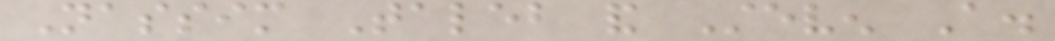Nassim Taleb and Steven A.
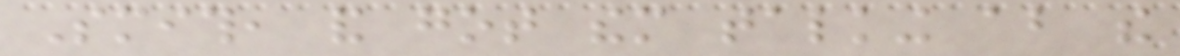Smith, and got them talking about the
